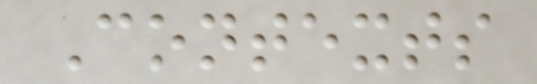Contexts
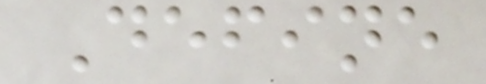Define
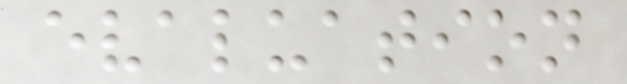evaluation
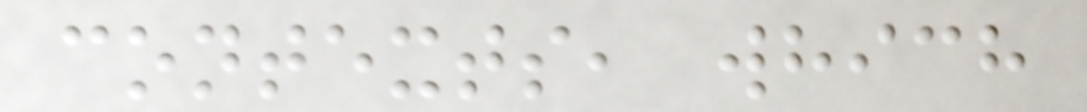contexts, which
